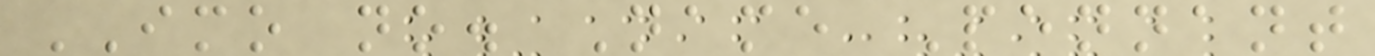IMO no. Name Pennant
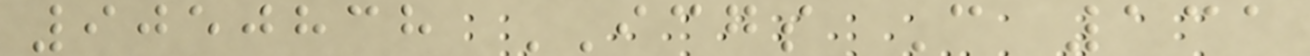9050838 ICGS C 131
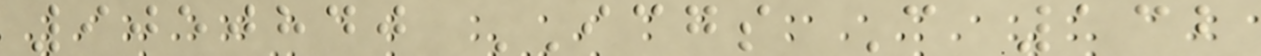9050840 ICGS C 132
